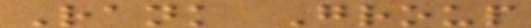Rank Group
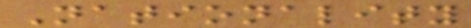Nationality
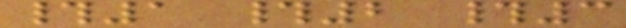#1 #2 #3
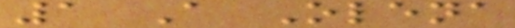1 A Olena
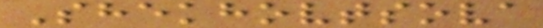Shekhovtsova
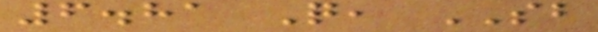6.81 Q, SB
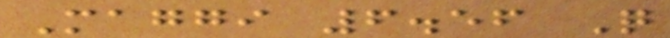Maggi 6.56 Q
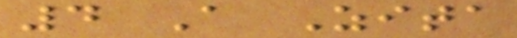4 A Zita
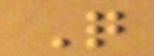Q
